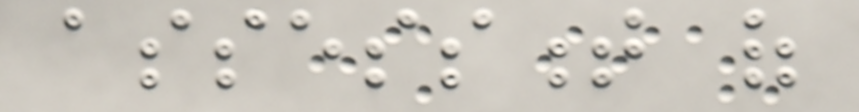assessment of
